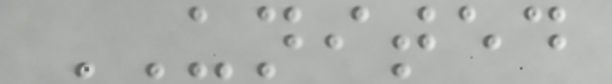UNITED
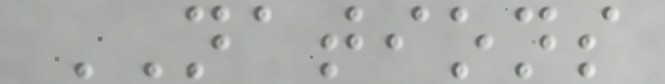NATIONS
